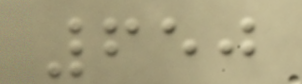650
